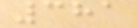381
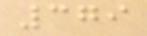379
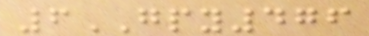6GPY476
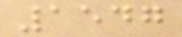1547
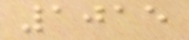1015
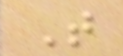T
